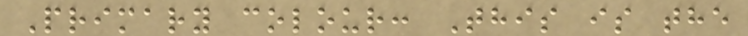Primary colour: This is the
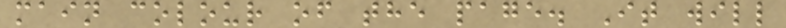main colour of the page. It will
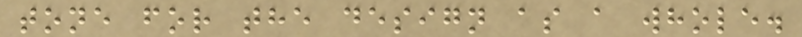tone for the design as a whole.
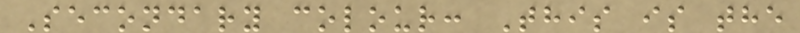Secondary colour: This is the
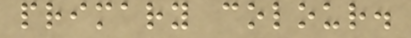primary colour.
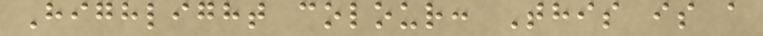Highlight colour: This is a
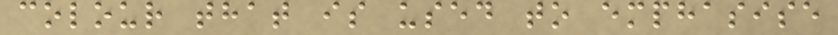colour that is used to emphasise
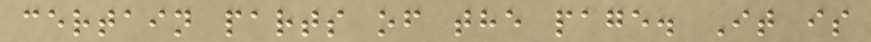certain parts of the page. It is
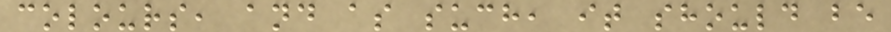colours, and as such, it should be
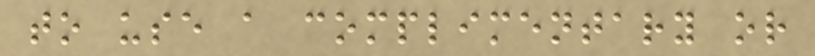to use a complimentary or
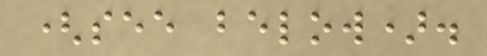(see below).
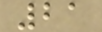21
